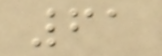61
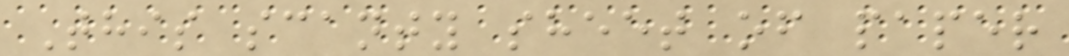This scanty sheet of paper
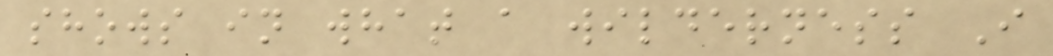shows in what a wilderness I
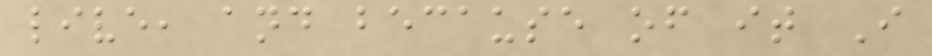live, and because of it I
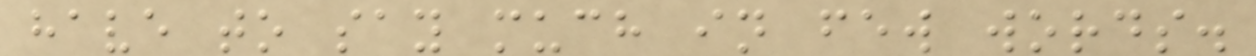have to say much in few words.
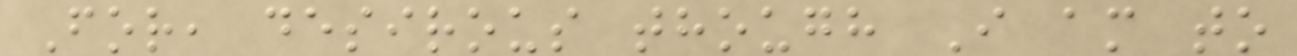For, desirous though I am to
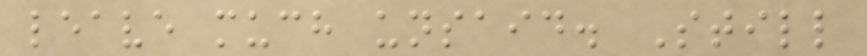leave much unsaid. Still
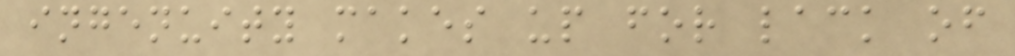ingenuity makes up for lack of
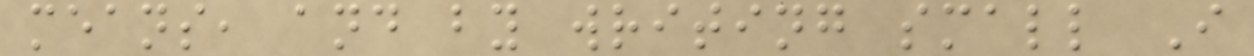means, and by writing small I
